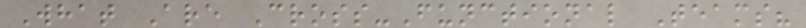What Are Cross-Functional Teams?
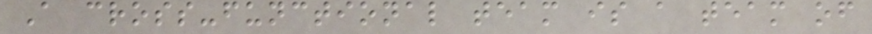A cross-functional team is a team of
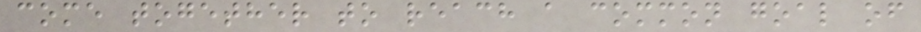come together to reach a common goal of
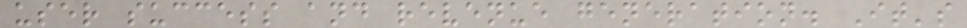user success and revenue generation. It's
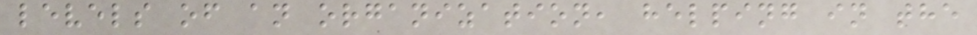levels of an organization, helping in the
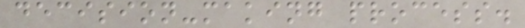decision-making process.
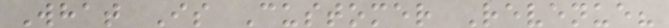What Is Customer Revenue?
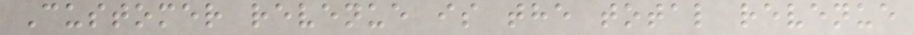Customer revenue is the total revenue
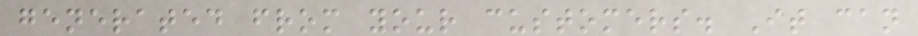generated from your customers. It can
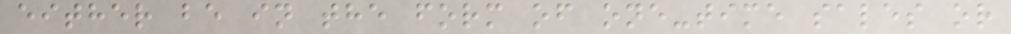either be in the form of one-time sales or
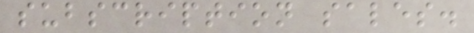subscription sales.
